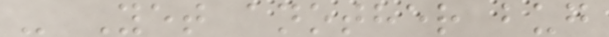- Yet another bug
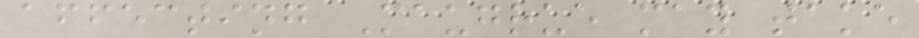affecting Maugrue may take
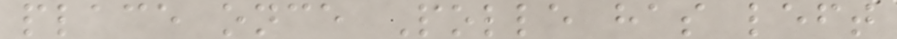place once Polle has left
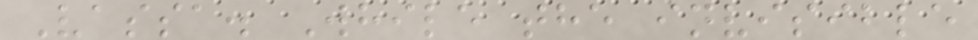Vassa. While the invisible
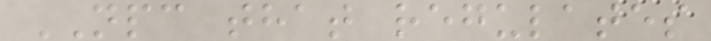NPC that regulates
